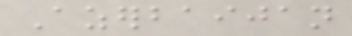Azerbaijan
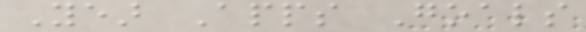Year Apps Goals
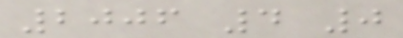2006 4 0
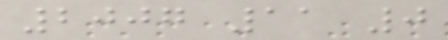2007 11 0
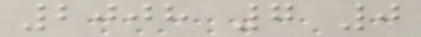2008 7 0
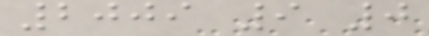2009 9 0
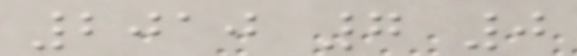2010 7 0
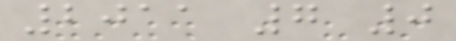2011 7 0
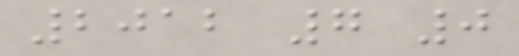2012 7 0
